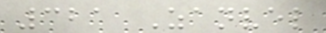321 Zanvel
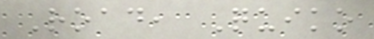Road, Quiko
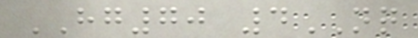HG70 4NQ
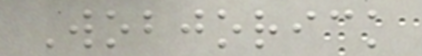Wobjorick
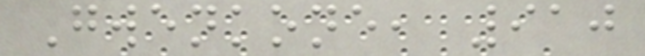Gwenkone, 910
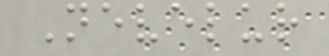Nevelur
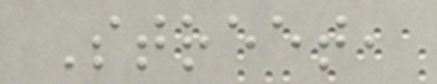Street,
